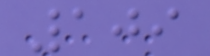109
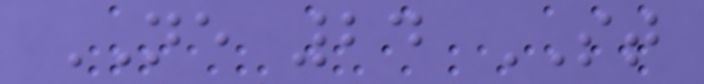NE 24 ST
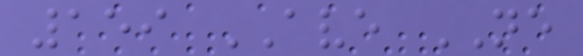159 AVE NE
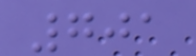701
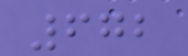672
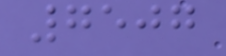7507
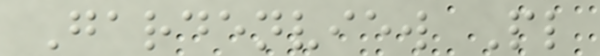Gardenview Pl
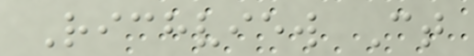Richview Ct
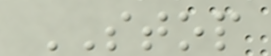STOP
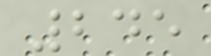245
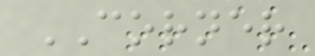CORNER
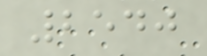2540
